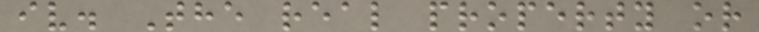iv. The real property or
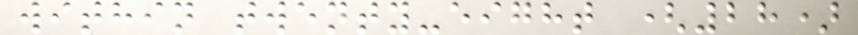within twenty-eight (28)
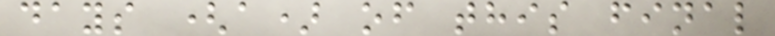days (a) of this final
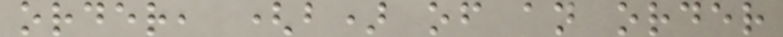order, (b) of an order
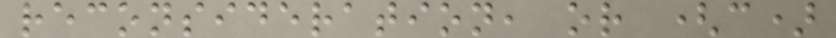reconsideration, or (c)
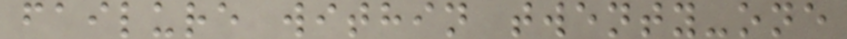failure within twenty-one
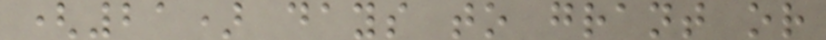(21) days to grant or
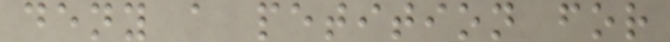deny a petition for
